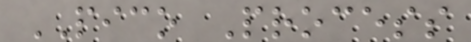PICO Process
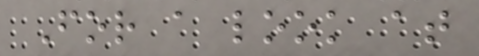For a look at
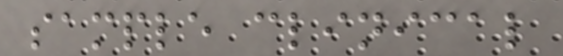sample clinical
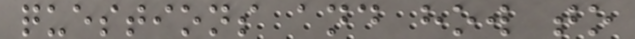questions and how to
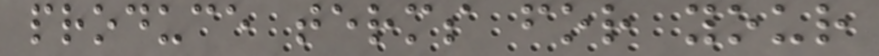produce terms for your
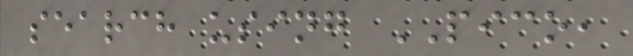search using PICO,
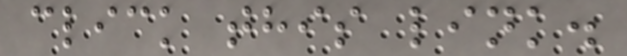click this link.
